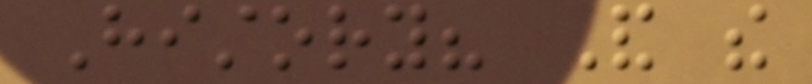History? And the
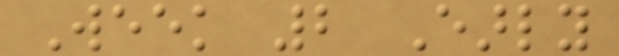Week 2 Early
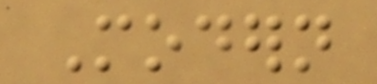Modern
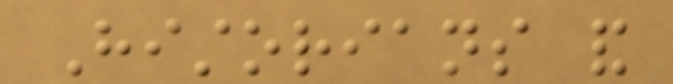Historians and
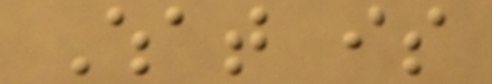What is
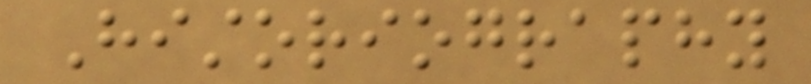Historiography
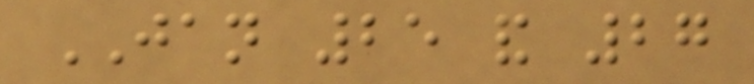JAN 25 and 27
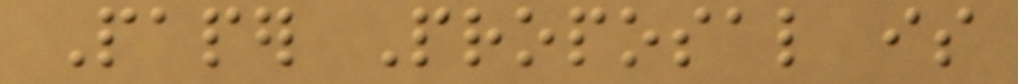Paper Proposal is
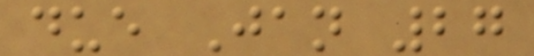due Jan 27
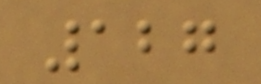127
